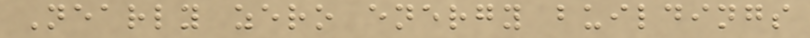Nearly zero energy buildings
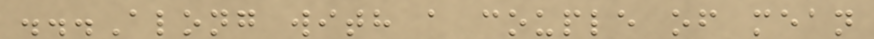...Along with a couple of mean
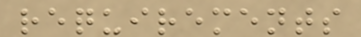requirements
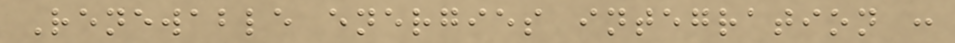Renewable energies integration :
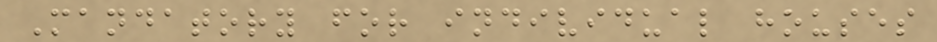Mandatory for individual houses
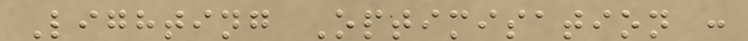Lighting Optimisation :
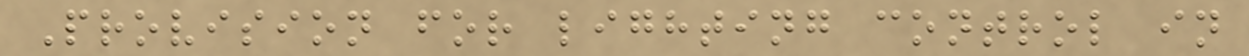Provision for lighting control in
